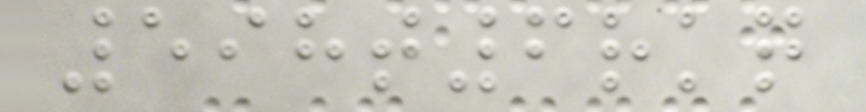598t6rkq
